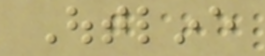Outline
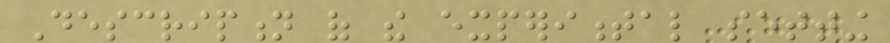Description of the experimental setting
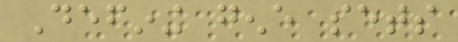Defining gene sets
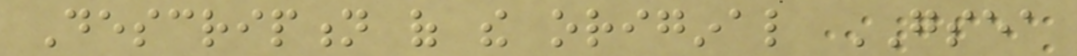Description of the original GSEA
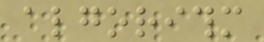algorithm
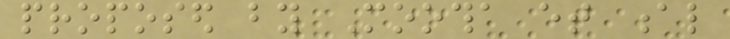proposed by Mootha et al
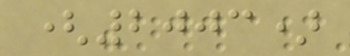(2003)
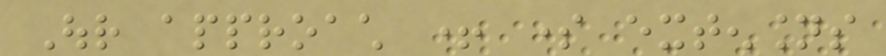Our approach + some extensions
